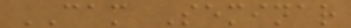CAM Seminar
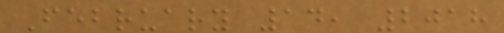February 14, 2018
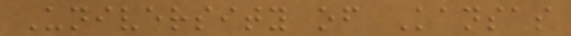University of Kansas
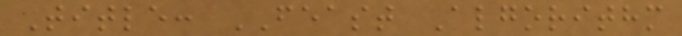Title: FEAST Algorithm
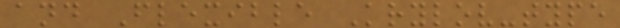and Flexible Krylov-type
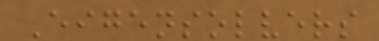Eigensolvers
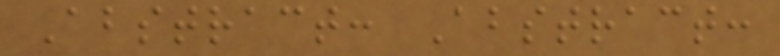Abstract: Abstract:
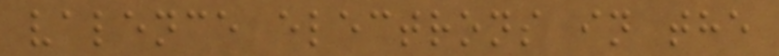valence electrons in the
